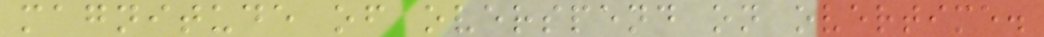magnitude of overspend on overtime.
